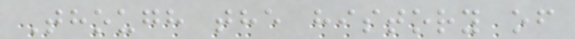Though the history of
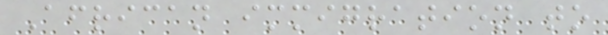African immigration to
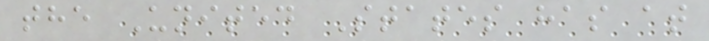the United States has at
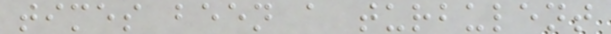times been a turbulent
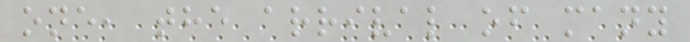one, the arrival of many
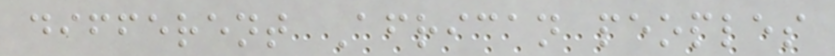different African peoples
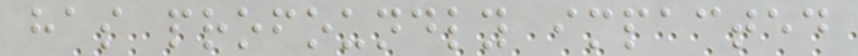has profoundly impacted
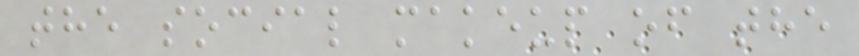the social makeup of the
